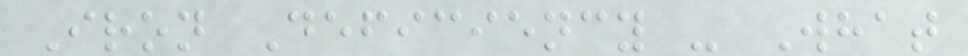Iron Deficiency - What
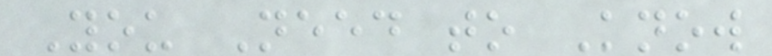You Need to Know
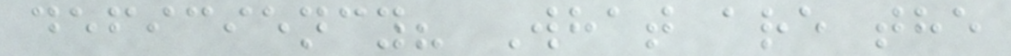deficiency? What are the
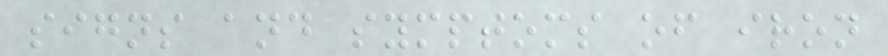signs and symptoms of iron
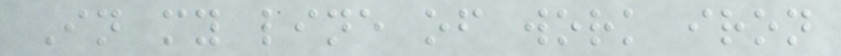In my line of work iron
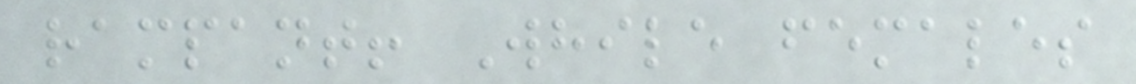rampant! While females
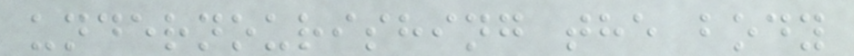undernourishing the body
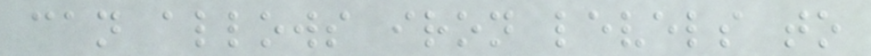can allows iron levels to
